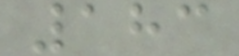183
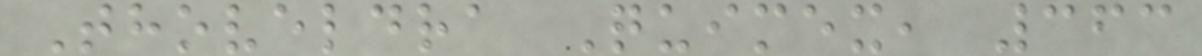Thoveldra Quimex, 363
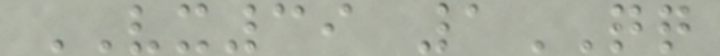VX39 1QQ
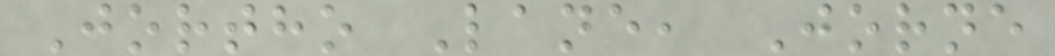Jortho Lane, Jorne
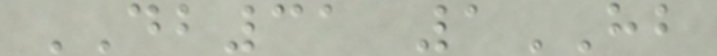DB31 1HB
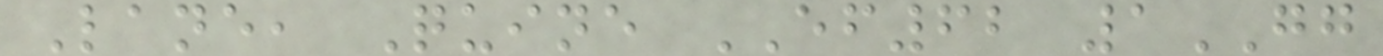Lane, Quine EF62 1GG
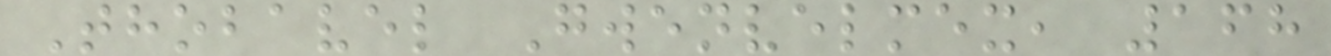Thobavel Gwenvelmex, 168
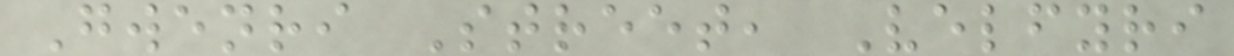Gwenri Street, Velfyri
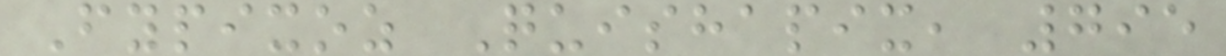Fypixoz Quishapix, 795
